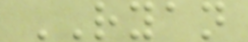RYAN
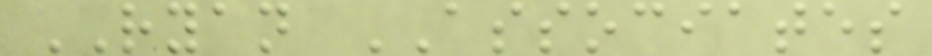RYAN ASSOCIATES
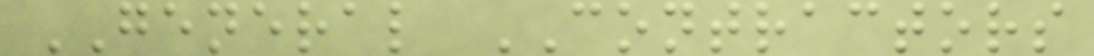GENERAL CONTRACTORS
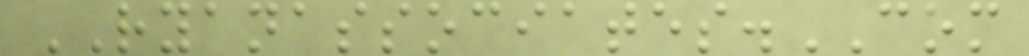RYANASSOCIATES.COM
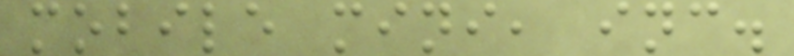mobile mini, inc.
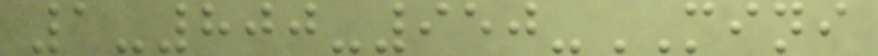1-800-950-MINI
